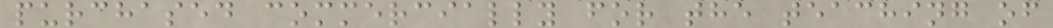purchased commercially for the teaching of
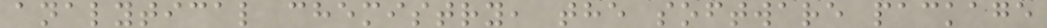analytical chemistry, the software package
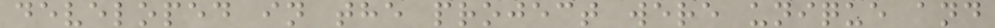developed in the project were unique and
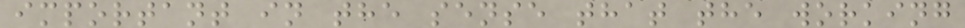important in the sense that the working
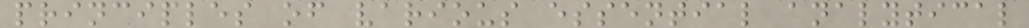principles of various essential analytical
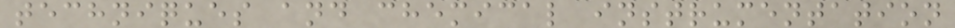techniques and chemical instrumentation
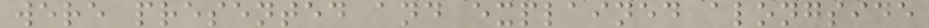were presented and explained alongside
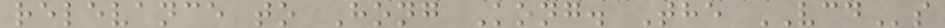relevance to Hong Kong. The VCDs
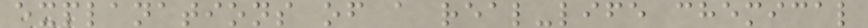explanations of a real-life chemical
